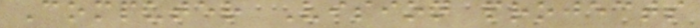Computer Vision projects
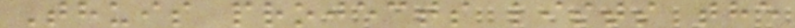Thuis projects lists the
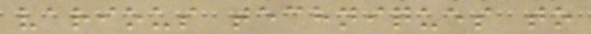various techniques to
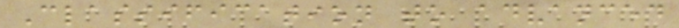Classification to advanced
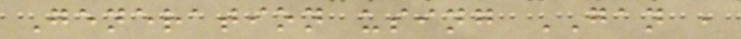Generation using GAN ,
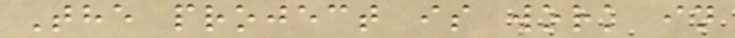The project is work in
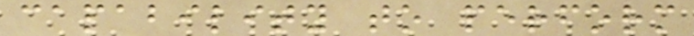capability to perform
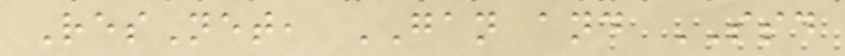ResNet, GAN and SSD
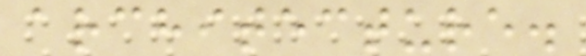architecture.
